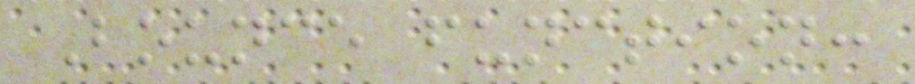Bounce function:
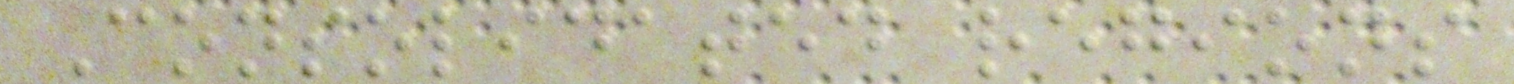Consolidated regions
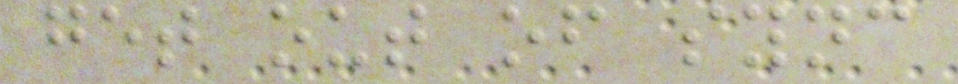get out of sync
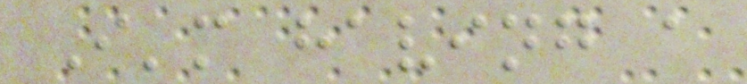I'm having a
